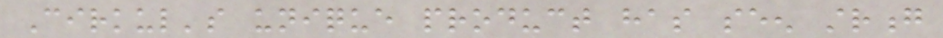Cirkul's unique product has seen strong
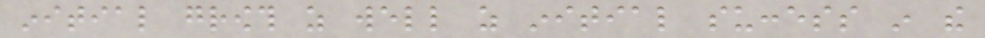initial growth as well as initial success in the
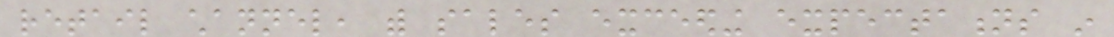retail channel, with sales exceeding expectations in
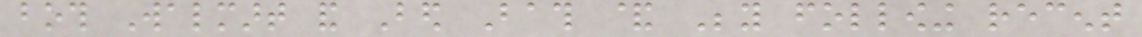both Walmart and Bed Bath & Beyond following recent
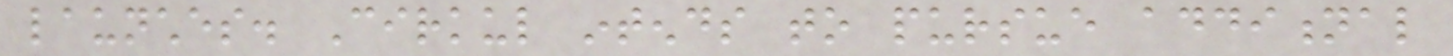launches. Cirkul intends to pursue additional
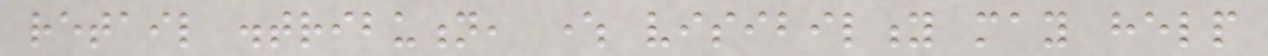retail distribution, where visibility may help
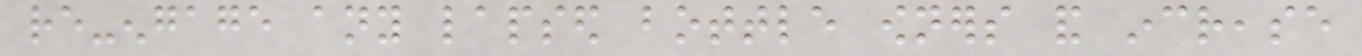re-engage any lapsed bottle owners and increase
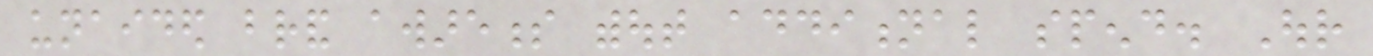unaided brand awareness without additional spend. Our
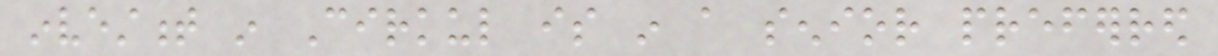investment in Cirkul is in a senior preferred
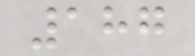187
